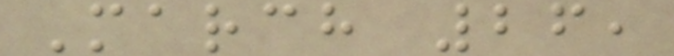March 26,
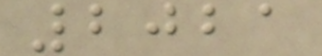2021
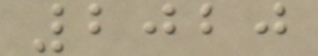2020
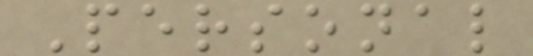Personal
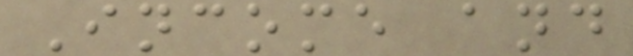Income and
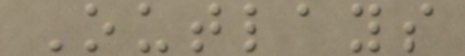Outlays
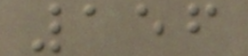156
